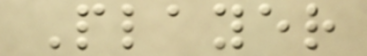Player
